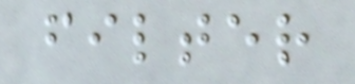filter
